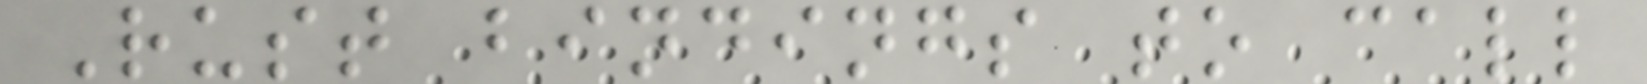Rust bindings to call
